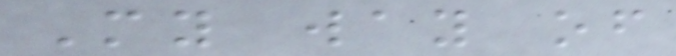My way of
